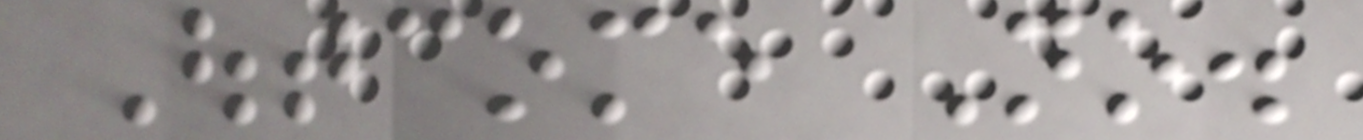Outcome No.
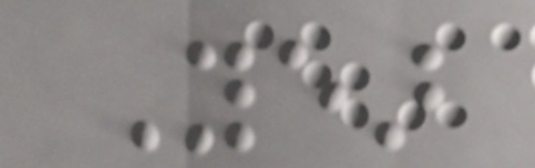Year
